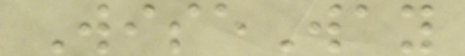WiseWay
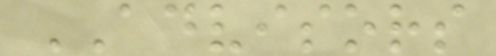ADVISORS
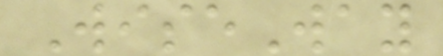WiseWay
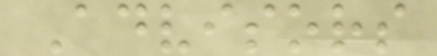Advisors
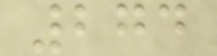274
